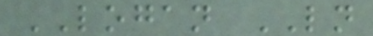LOGAN LN
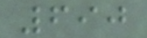690
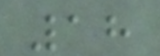18
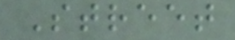Street
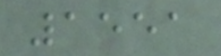1551
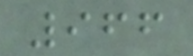966
